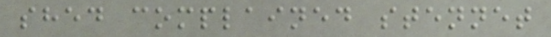shed complained stennet
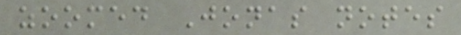zoomed Jonas notes
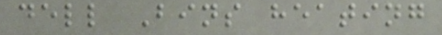dell Bins heating
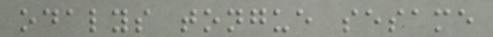odalys tongue sesame
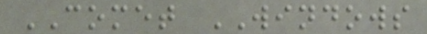COMET WINDOWS
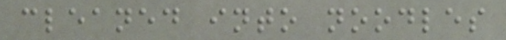cleaned into noodles
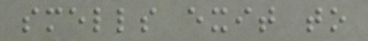smells exit to
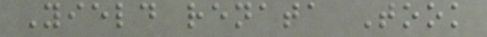Yield renata Took
